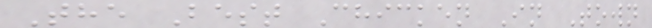The Best Chicken In Town
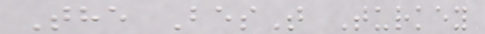The BesT Turkey
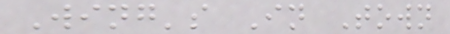Wing's In Town
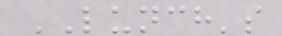LUNCH's
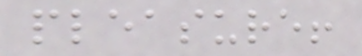pleasure!
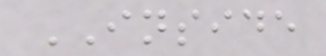INSIDE
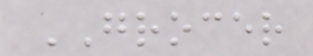GROCER
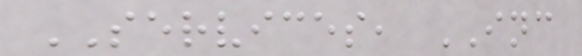SERVICES, INC
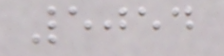5054
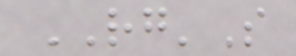RG'S
